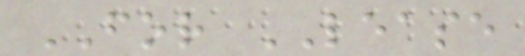FOR LEASE
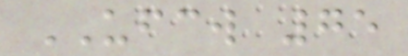UFCW 75
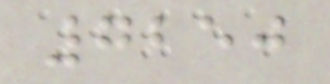7250
